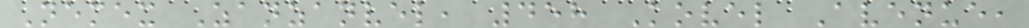Nemex Zanzanvel, 458 Kovel Avenue,
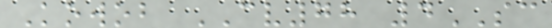Kowob CV78 4SC
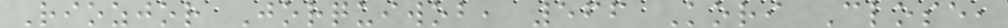Riozjor Jorquiwob, 566 Kori Close,
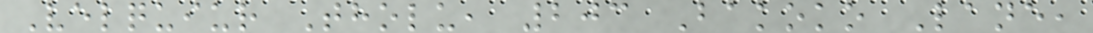Velquiur Tholu, 203 Bakoko Lane,
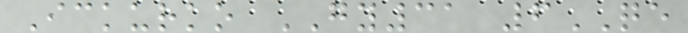Ickurko GY31 6QE
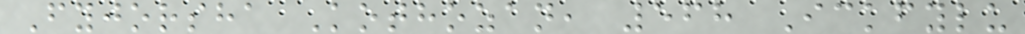Fyjorsha Kothozan, 568 Ickfylu
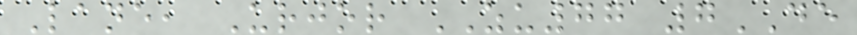Lane, Urjor ZU77 7DE
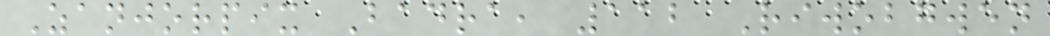Zanjorpix Badra, 112 Riwobgwen
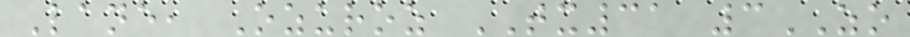Lane, Ozuroz TX31 3ZO
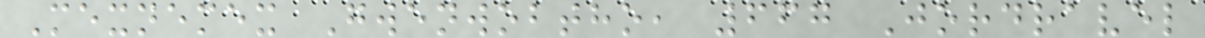Mexnemex Gwenwobtho, 667 Jordravel
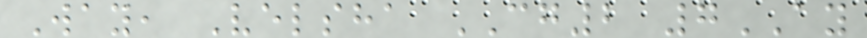Way, Velsha CG2 7AY
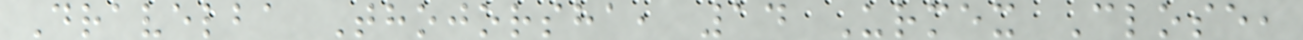Dravelba Thojorsha, 14 Urmex Close,
